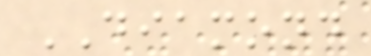DIAMOND
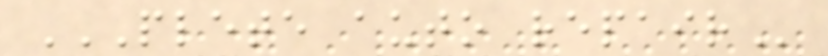PLETE AUTO REPAIR
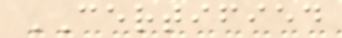CERTIFIED
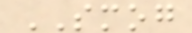SMOG
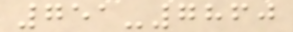751-7860
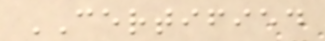CERTIFIED
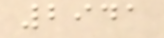2941
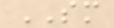SM
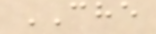CHE
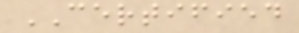CERTIFIED
